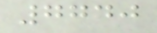7740
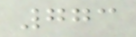773
